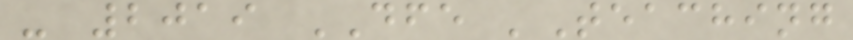- 2019 DFE 'Teaching
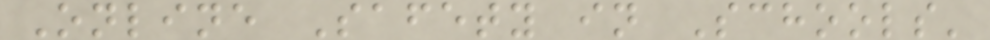Online Safety in Schools'
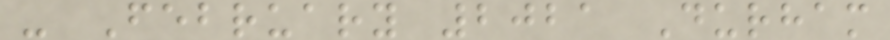- February 2021 Durham
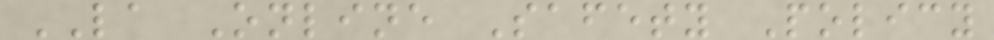LA Online Safety Policy
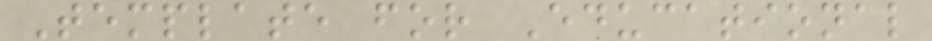Template for Educational
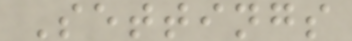Settings
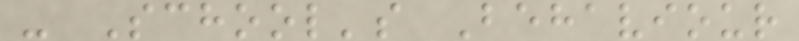- School's Behaviour
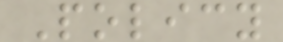Policy
